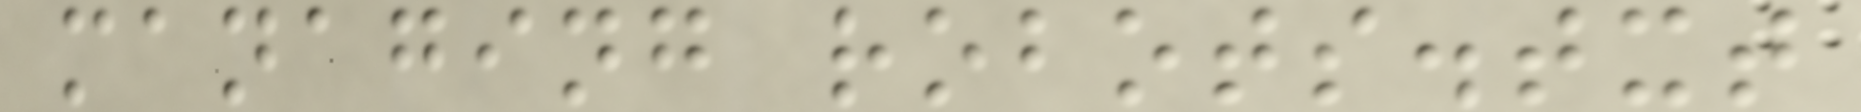managing robots.txt
